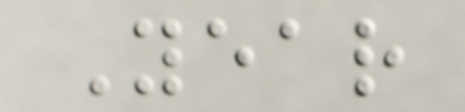Year
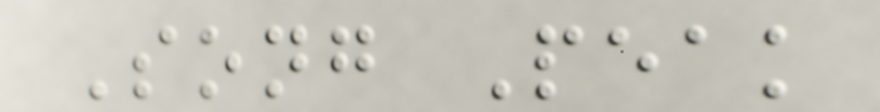Song Peak
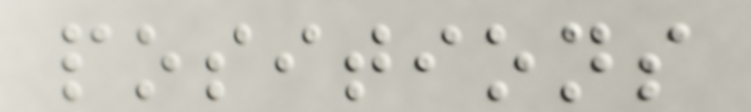positions
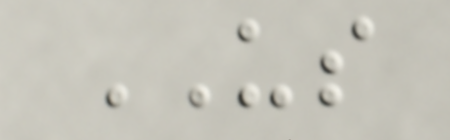US
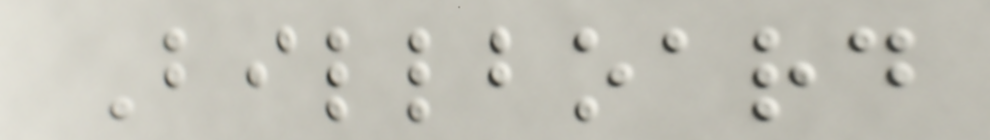Billboard
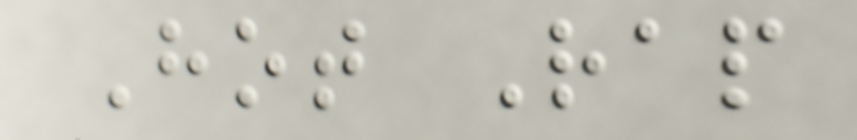Hot Rap
